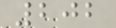202
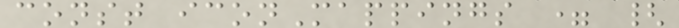const iconMappings = {
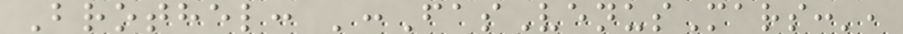Brothel: ':FasVenusMars:',
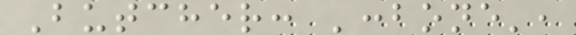Butcher: ':bone',
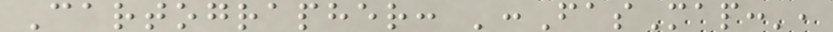Cartographer: ':FasMap:',
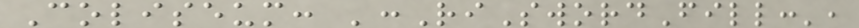Coliseum: ':RiSwordFill:',
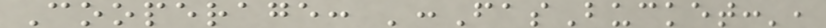Cooperage: ':FasBucket:',
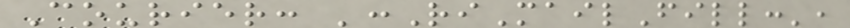Courier: ':RiMailFill:',
